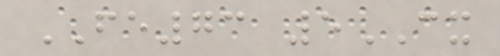FE73 5CX
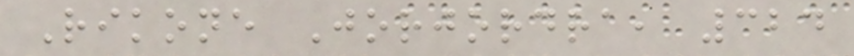Rikone Jorjordra, 324
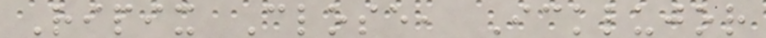Ripix Close, Icklujor
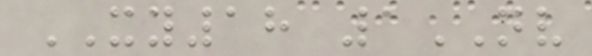XY18 1NV
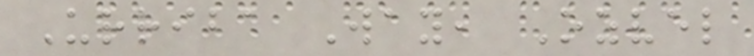Urriba Way, Ozvel
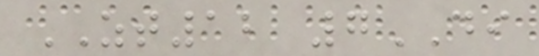ZT12 7DI
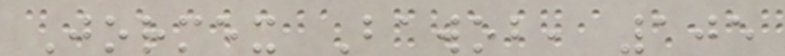Jormex Bawob, 105
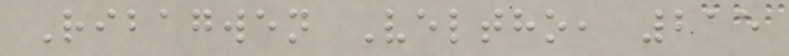Ribagwen Veltho, 215
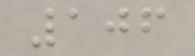106
